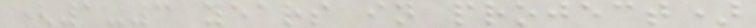(1-3 years in project)
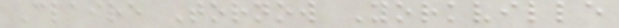Claire Tornow Yorkville
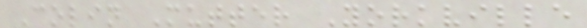Colin Mutter Yorkville
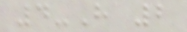4-H 2
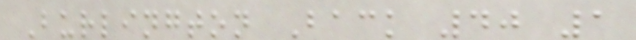Burlington Back 40 1
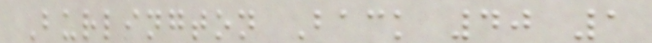Burlington Back 40 1
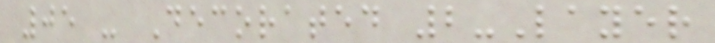05 - Decorated 2-Layer
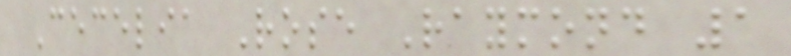Cecelia Rose Raymond 1
